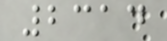2314
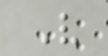V
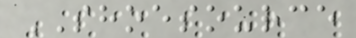SHOESOURCE
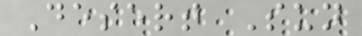Desert Sun
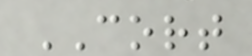CORT
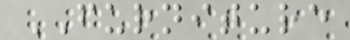FURNITURE
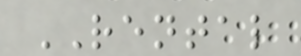RENTAL
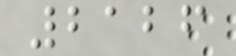2126
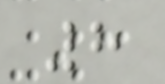8
